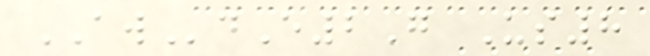AWdE2G Us8
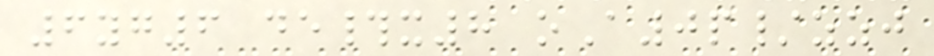6yg6 de#x8 oA0p/zzj
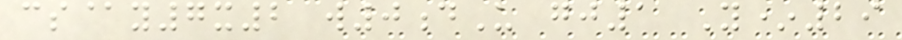cs@y7x2 w0dU gj1 Y*29
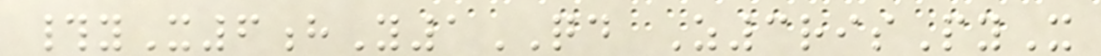#yX6hY1QD Z3risPyX
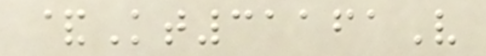&Kt31161V
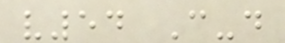v54 C-d
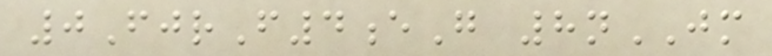0FjrF4eG 8nJM
